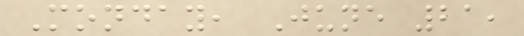Monday, June 21,
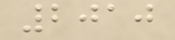2010
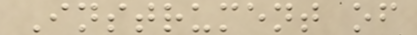Instrument of
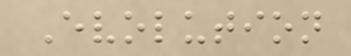Evolution
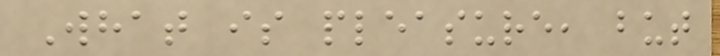What is pleasure, but
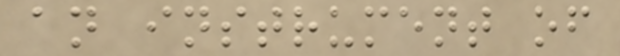an instrument of
